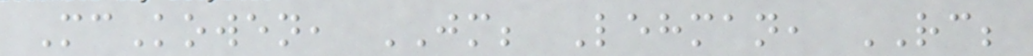McKowen, JM; Lehman, RC;
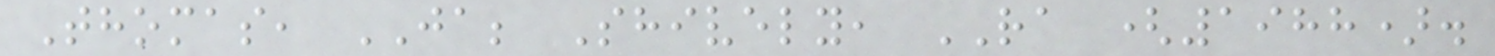Thomas, JA; Shively, RA (1988).
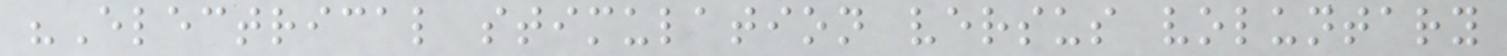"Electrical stimulation versus voluntary
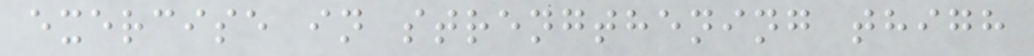exercise in strengthening thigh
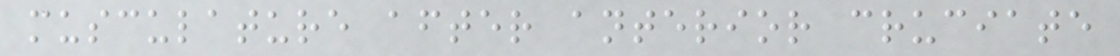musculature after anterior cruciate
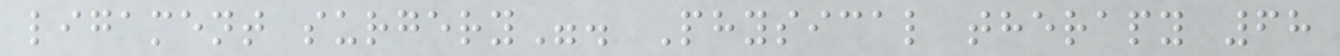ligament surgery". Physical therapy 68
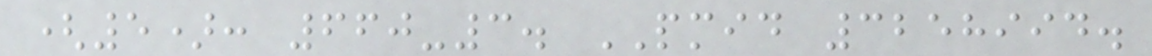(5): 660-3. PMID 3258994.
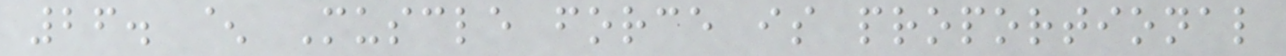26. ^ Muscle force is proportional
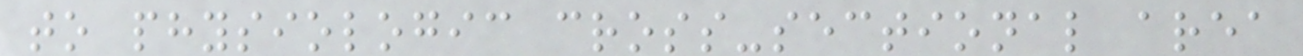to physiologic cross-sectional area
